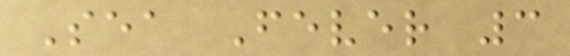Sea Fever 3
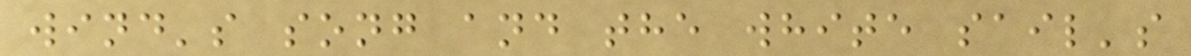wind's song and the white sail's
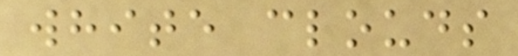white clouds
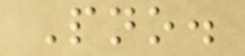Pno.
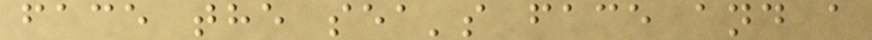face the sea's face and a
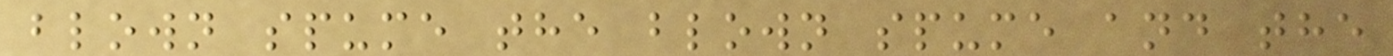blown spume the blown spume and the
